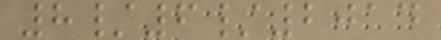8/6/2014
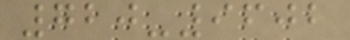720-9602
